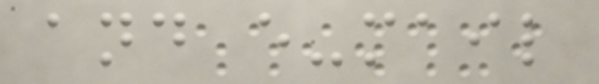and e-mail
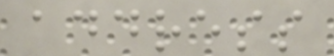address
